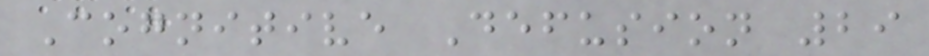Cognitive Defusion 29
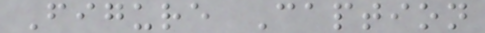Figure Caption
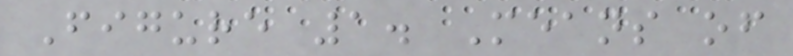Figure 1. Means of
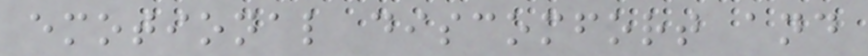emotional discomfort and
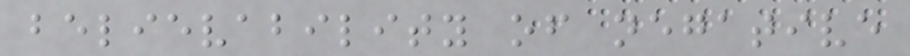believability of negative
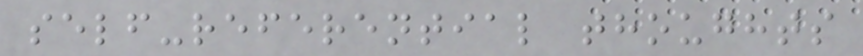self-referential thoughts
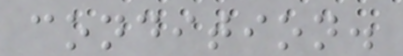condition.
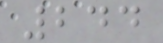244
